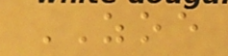ZOE
